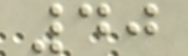40
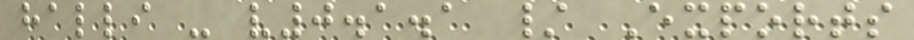halli - v0.1.1 / Exports
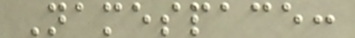Namespace:
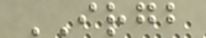IRGB
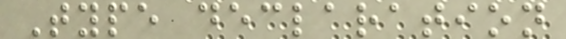Type declaration
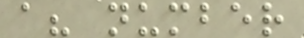a? number
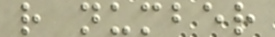r number
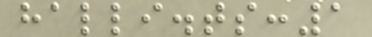halli.ts:1
